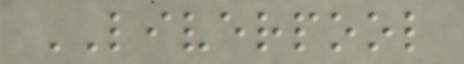LIVERPOOL
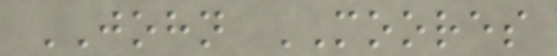JOHN MOORES
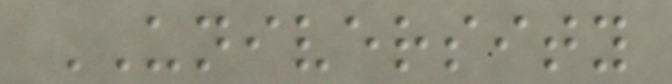UNIVERSITY
